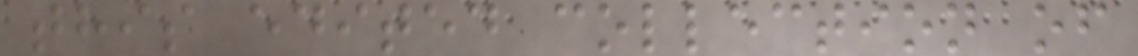this edited collection of
